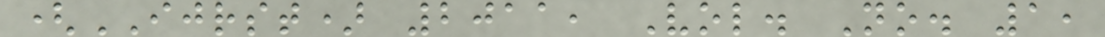(IJRST) 2011, Vol. No. 1,
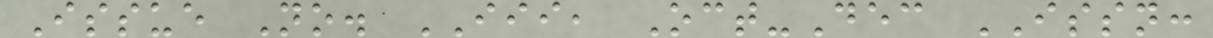Issue No. III, Oct-Dec ISSN:
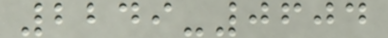2249-0604
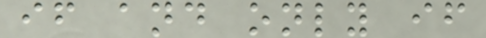if and only if
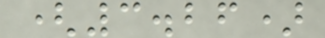(3.26)
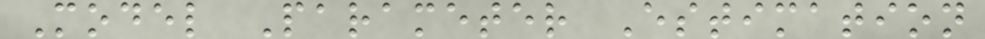Model Parameter Estimation
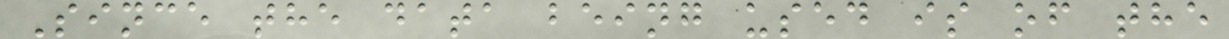Since the data being used is of the
